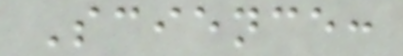Science:
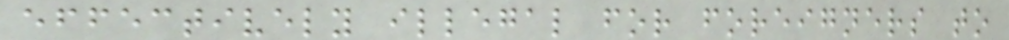effectively illegal for foreigners to
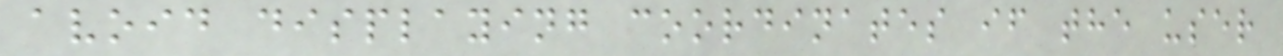avoid displaying coordinates if the user
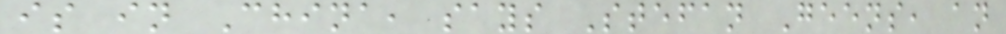is in China, says Stefan Geens, an
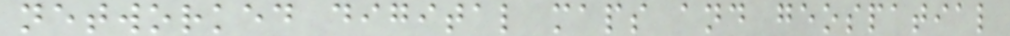networked digital maps and geospatial
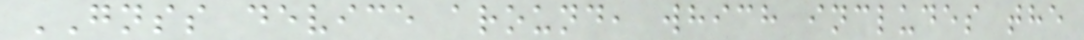GNSS device around, which includes the
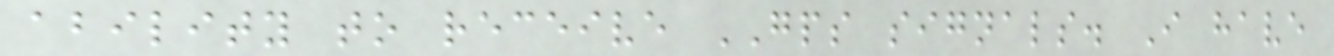ability to receive GPS signals. I have
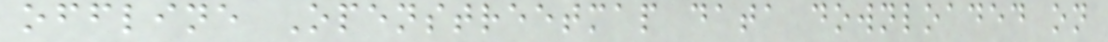offline Openstreetmap data downloaded on
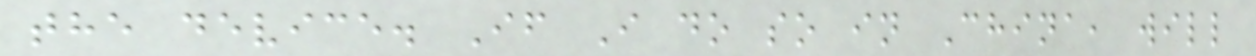the device. If I do so in China, will
